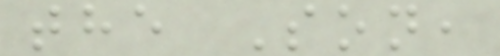the Son,
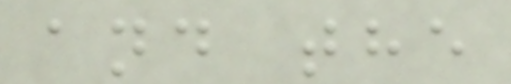and the
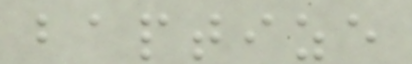baptize
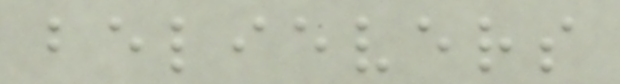believers
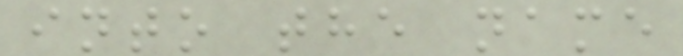into the name
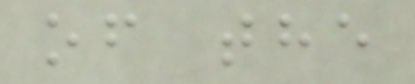of the
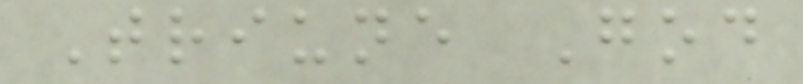Triune God
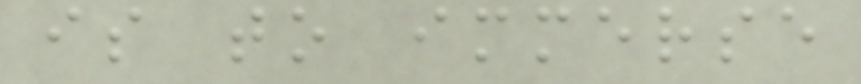is to immerse
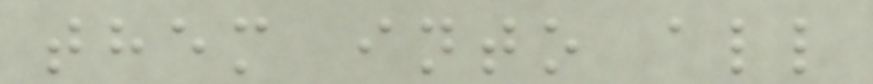them into all
